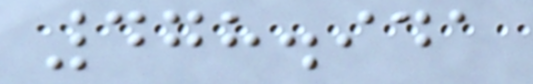478.941
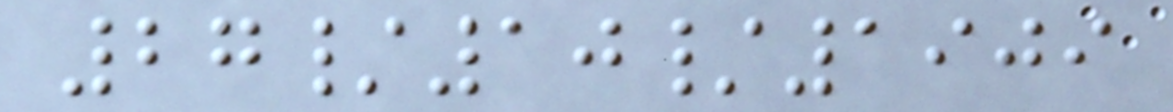27/10/1909
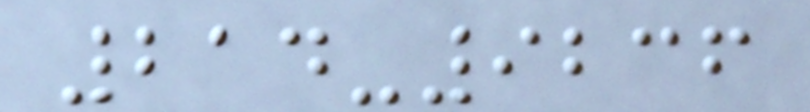214-9236
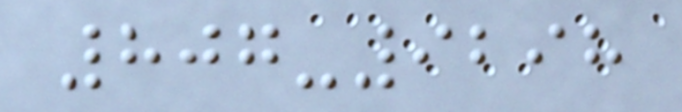807-9298
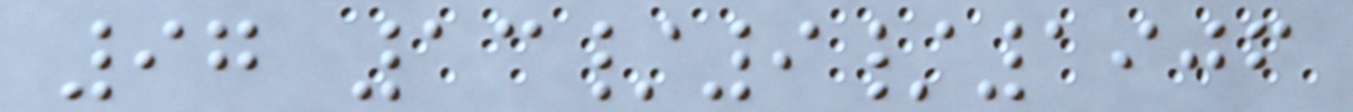97 13/9/1906
